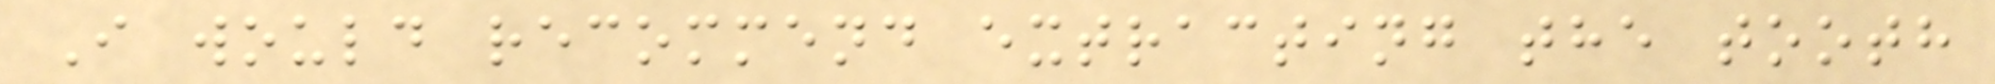I would recommend extracting the tooth
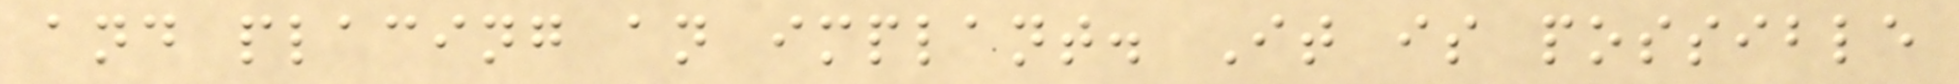and placing an implant. It is possible
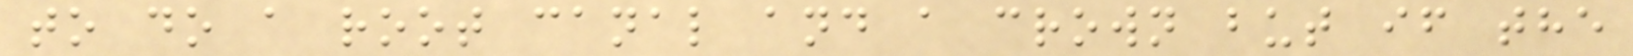to do a root canal and a crown but if the
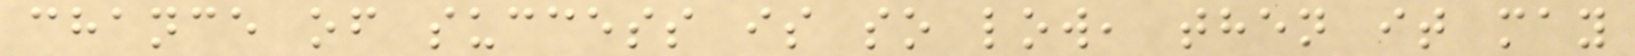chance of success is so low, then it may
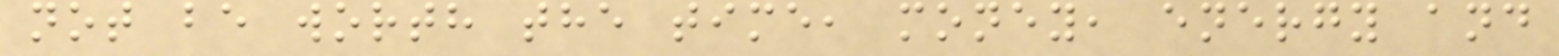not be worth the time, money, energy and
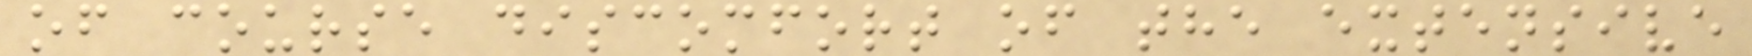of course discomfort of the extensive
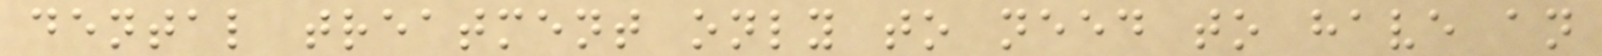dental treatment only to need to have an
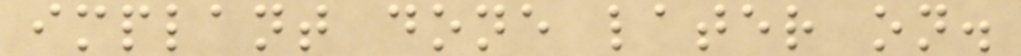implant done later on.
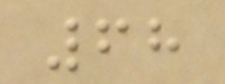68
